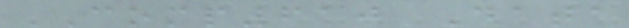COMP610 Data
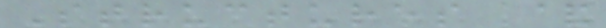Structures &
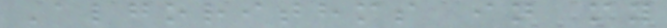Algorithms in my
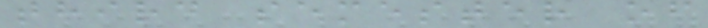third semester of
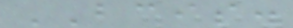BCIS.
